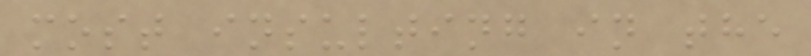most insulting in the
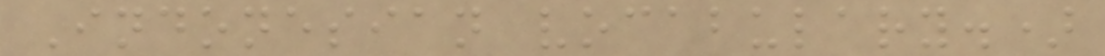Indonesian vocabulary.)
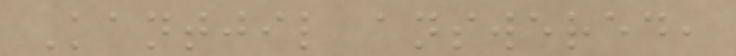Kantjil answered,
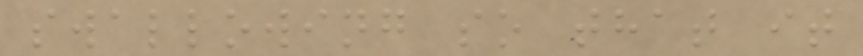swallowing so that it
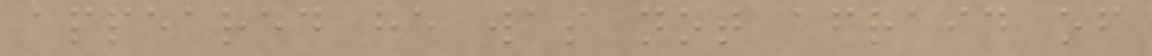appeared he was not afraid of
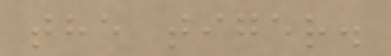the tiger.
